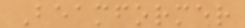Beamformer
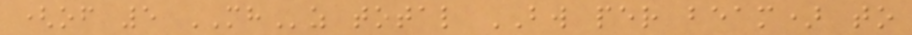(of 5 MHz total BW per beam) to
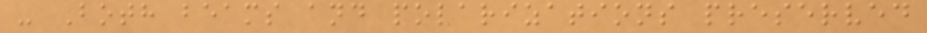- Both beams and polarizations preserved
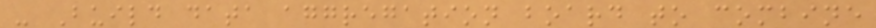- Build data aggregation board to combine
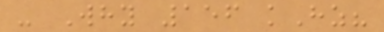- Why 156 kHz?
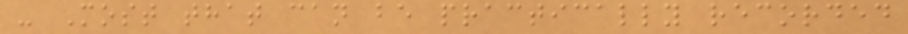- Most that can be practically recorded
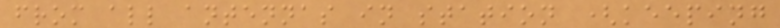from all antennas in station (keeping
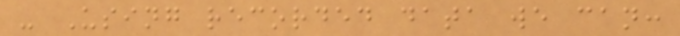- Using recorded data we can:
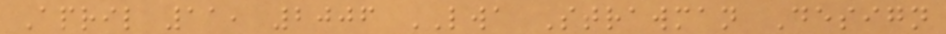April 11, 2006 LWA Strawman Design
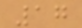17
